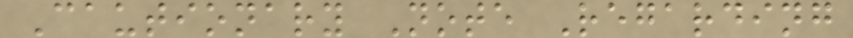Cautionary Note Regarding
